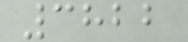3822
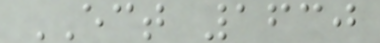ECT 1630
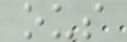ous
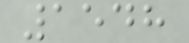1548
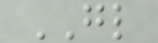GL
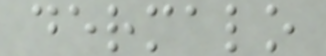dermalo
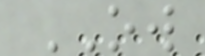OW
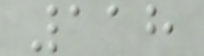118
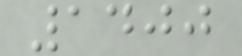1400
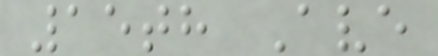15th Ave
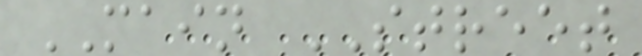MAIN STREET
